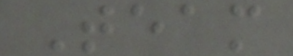Team
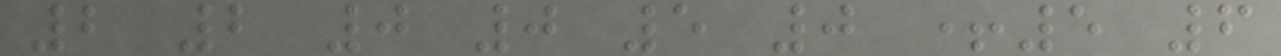2 2 0 0 5 0 +5 6
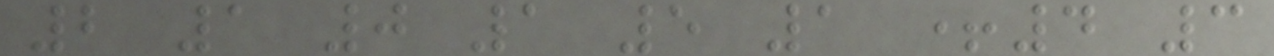2 1 0 1 5 1 +4 3
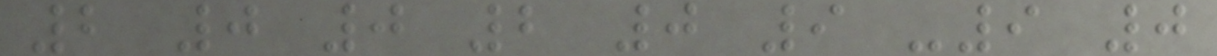2 0 0 2 0 9 -9 0
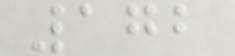172
